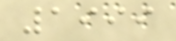1999
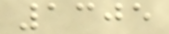1305
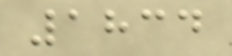1834
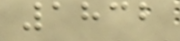1832
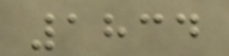1834
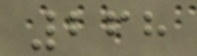268
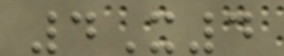4X4
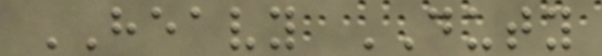HEAVY DUTY
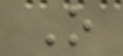O
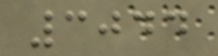3044
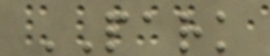PARK
